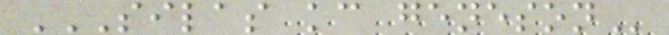SILAS KC GENESON
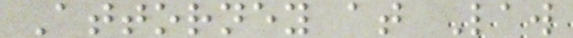Attorney at Law
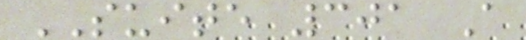SUITE 301 A
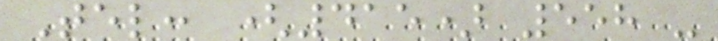Tel: (415) 558 -
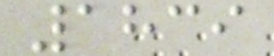1839
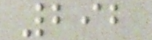292
